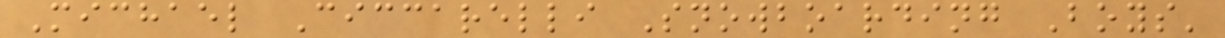Michael Ciccarelli Snowboarding Boys'
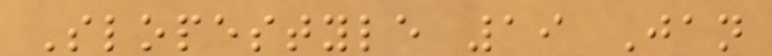Slopestyle 19 Jan
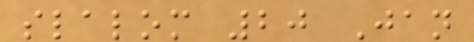slalom 20 Jan
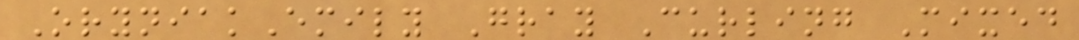OryniakEmily Gray Curling Mixed
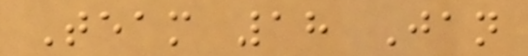Team 18 Jan
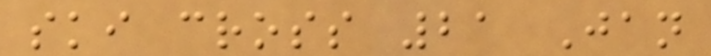ski cross 21 Jan
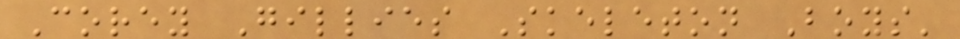Corey Gillies Skeleton Boys'
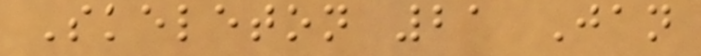Skeleton 21 Jan
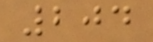204
